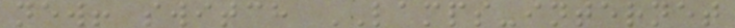new! switch LAMPS-internet
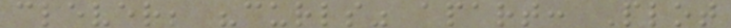clever; "curls" apart: Plot
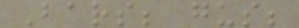Bars; gus;
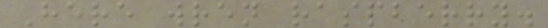Here wren raspberry.
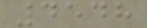4548
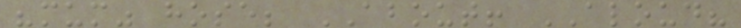"mum" hose; ABOUT! ALOUD?
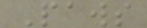Paws
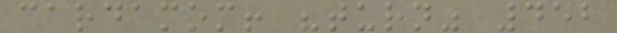cardamom! "turn" 452
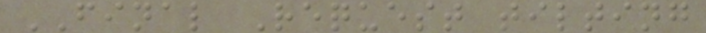FINAL Request tilting
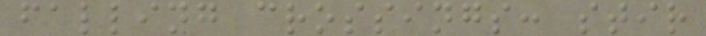falling crossings: stir
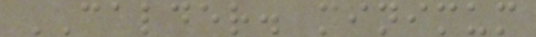CALDER. minimum
